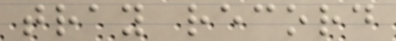tray record
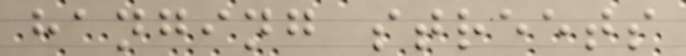hanging streets
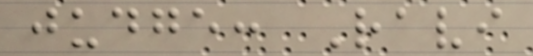judge: Ravi
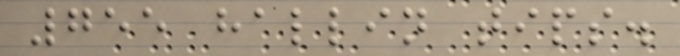755 hallin tips.
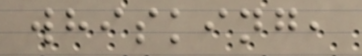whisking,
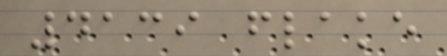4139 flake
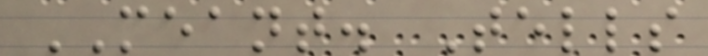MEANT. Tells
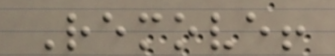Remove!
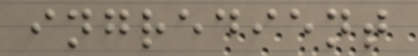ingredient
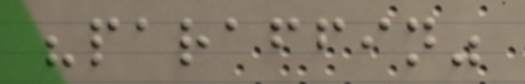"paraffin"
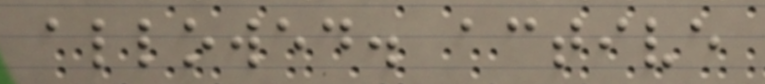allowed. active
